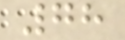78
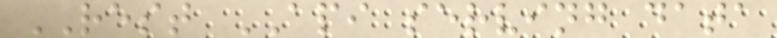REST API serving data
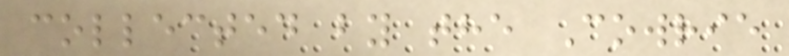collected by the Cowrie
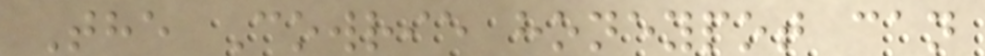The Cowrie honeypot can
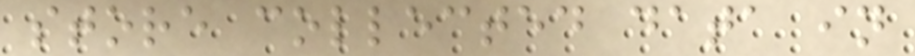store collected data in
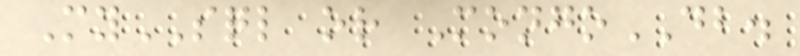MySQL or MongoDB.
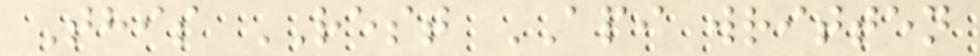This REST API written
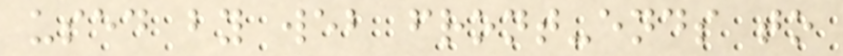used by web front-ends to
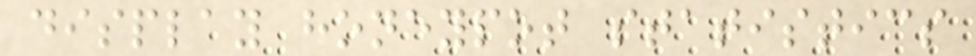display honeypot statistics
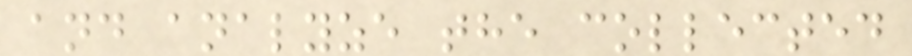and analyze the collected
